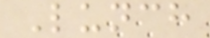Lunch
